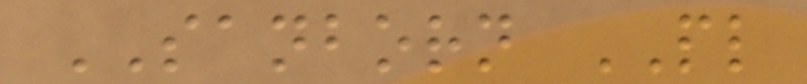SANBORN PL
